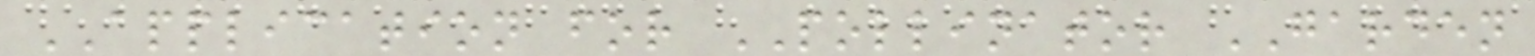APPLICATION for POLLINATOR GARDEN
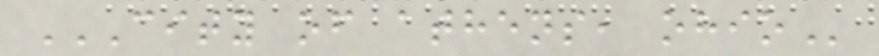CITY OF ATHENS, OHIO
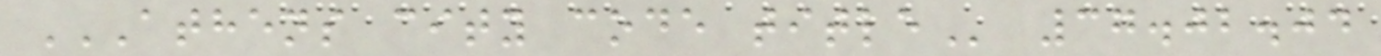ATHENS CITY CODE TITLE 37.02.04
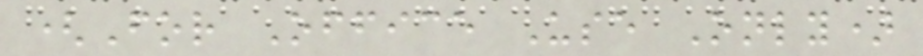(For Office Use Only)
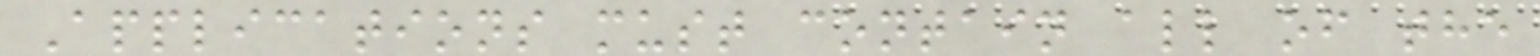Applications must contain all of the
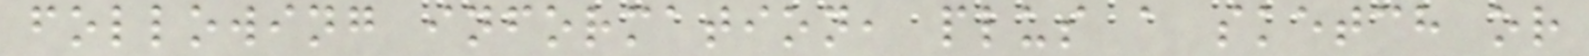following information, plus a sketch or
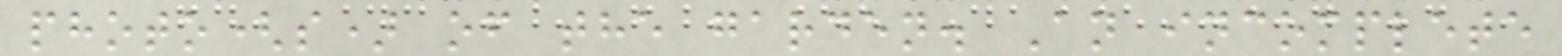photo(s) of the garden. An incomplete
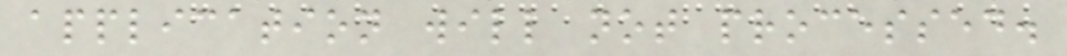application will not processed.
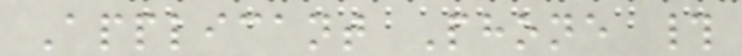Applicant Phone #
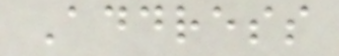Address
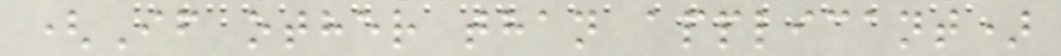(If other than applicant)
